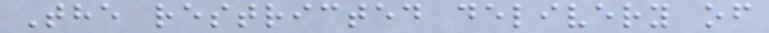The restricted delivery of
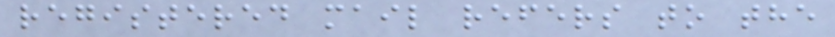registered mail refers to the
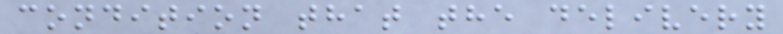condition that the delivery
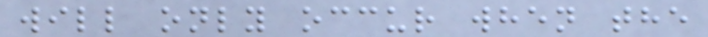will only occur when the
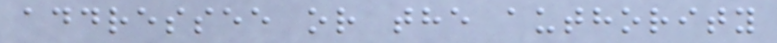addressee or the authority
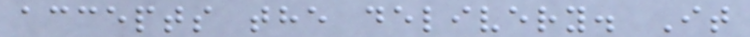accepts the delivery. It
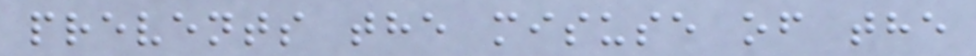prevents the misuse of the
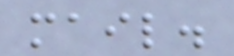mail.
